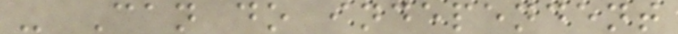- Can do independent
